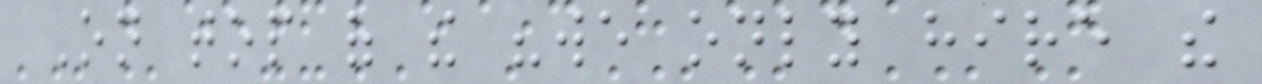On top of the "we only hire the
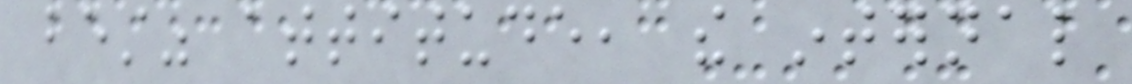best" attitude, the internal
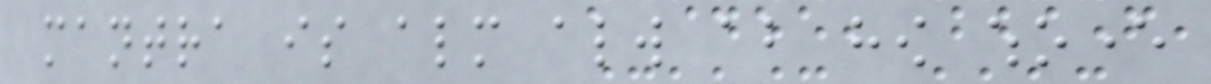mantra is almost always about how whoever
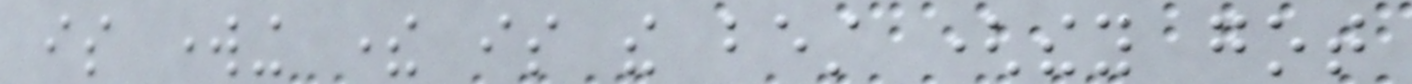is working there is the best (they got
